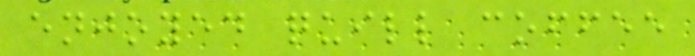enjoyed quill coffee
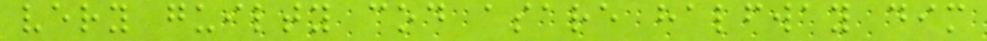very guilty cod asare halfway dim
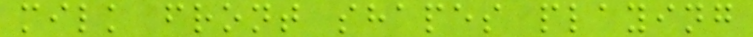milk front shapes playing
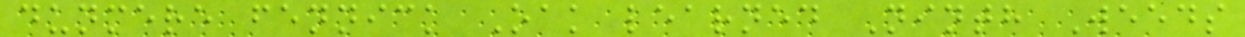dunmere fennick Oak learned Ninth Weeds
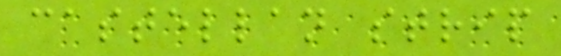castellan strip
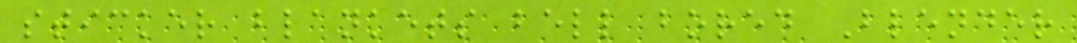sticker blankets bell bored Blender
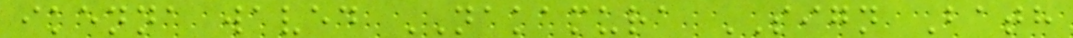ikenna waved NAKAMURA SIGN Bath
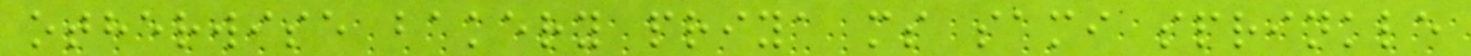otherwise bakery priya ms sami sprinkle
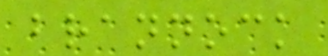brannock
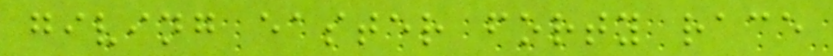giving easter forty race
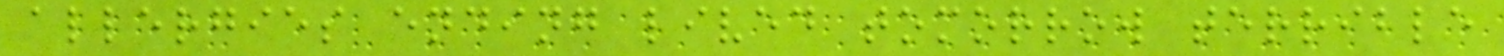allergies ending lived tomorrow terrible
